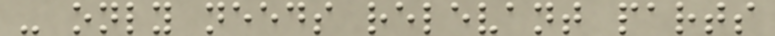- only needs relevant parts
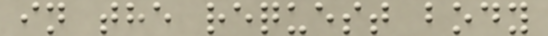in the request body
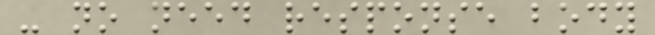- no need response body
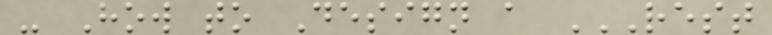- How to Design a REST
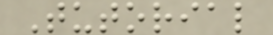Tutorial
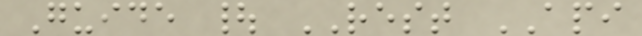Guide | REST API
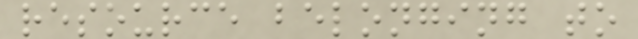resource belonging to
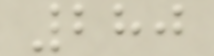280
